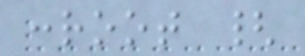:root {
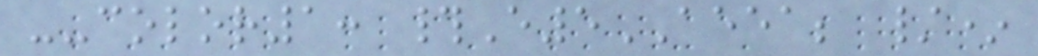--color1: #E5AEEA; /*
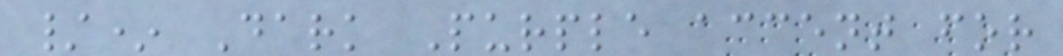/* Dark Purple accent for
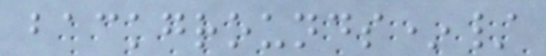backgrounds*/
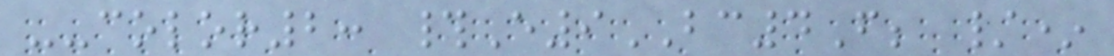--color2: #E9BC4F; /*
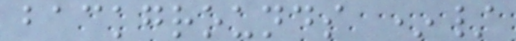backgrounds */
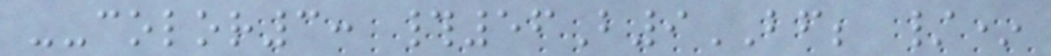--color3: #56B9BF; /*
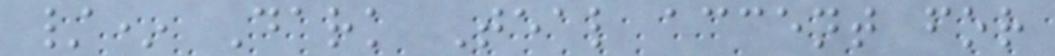/* Dark Teal accent for
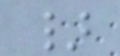}
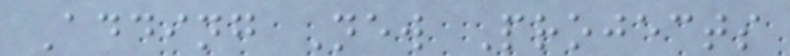Adding New Projects
